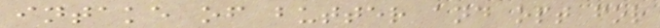intake of butter and opt for
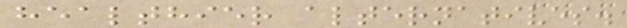healthier alternatives.
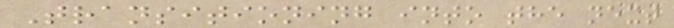Transitioning into the next
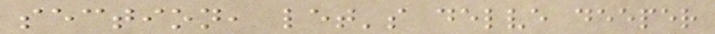section, let's delve deeper
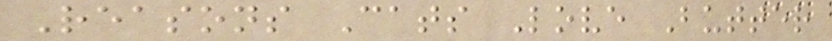Reasons Cats Love Butter
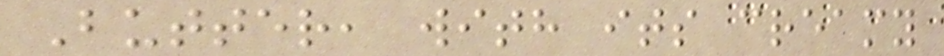Butter, with its creamy
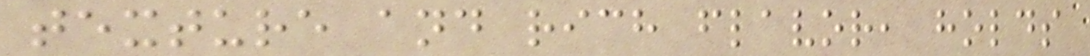texture and rich flavor, holds
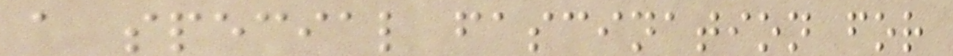a special fascination for
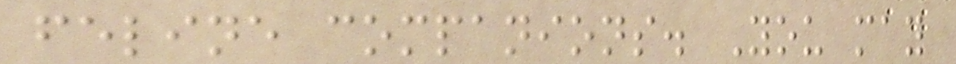feline companions. You may
